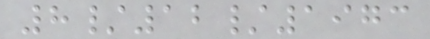8/12/1973
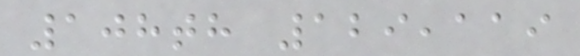108th 129,119
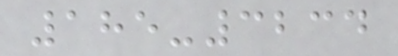185-3234
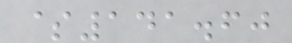$141.60
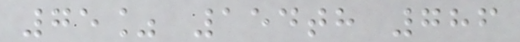75% 154th 786
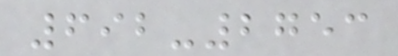692-2753
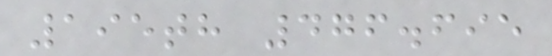195th 476.695
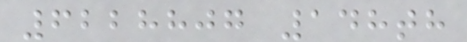6228807 148th
